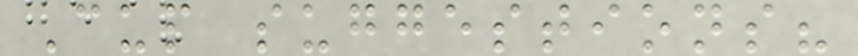Cup suggestions?
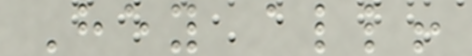Hey all!
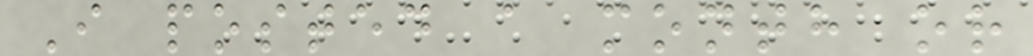I posted a month or
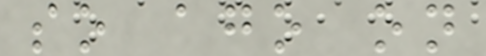so ago on
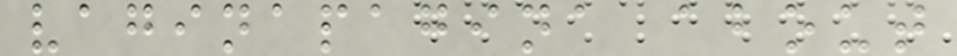vaginapagina about
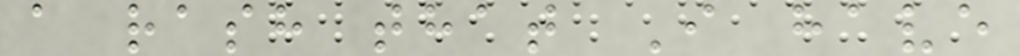a rash that I have
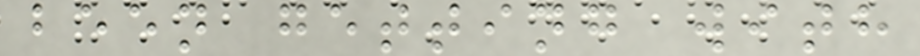been getting with
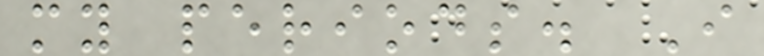my periods. I
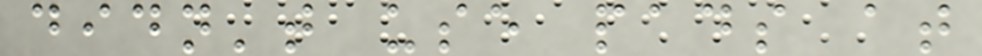didn't use pads at
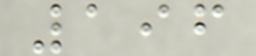196
